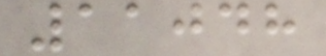11048
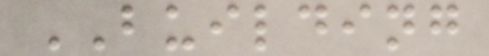BUILDING
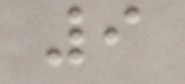9
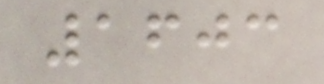1603
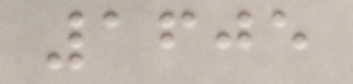1605
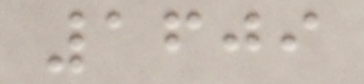1609
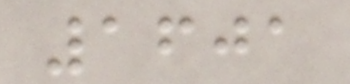1601
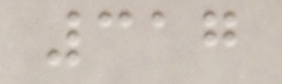317
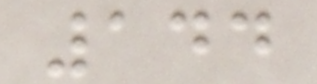144
